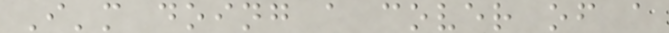I'm doing a cover of a
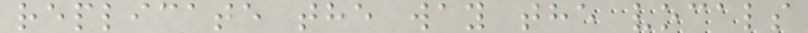replicate the way the vocals
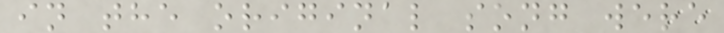in the original song were
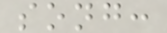song:
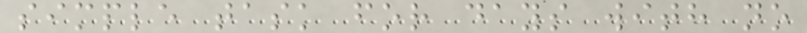simple task for days with no
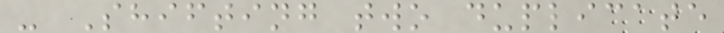- Shifting two duplicate
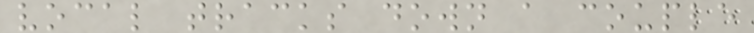vocal tracks down a couple
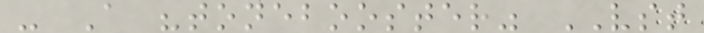- A "tonebooster" VST
